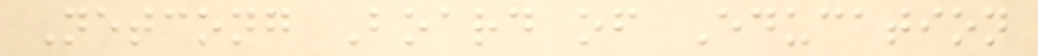Netcong Board of Education
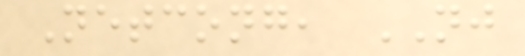Netcong, NJ
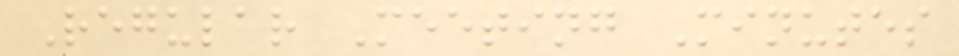Regular Meeting Minutes
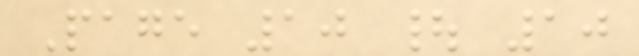Page 10 | 10
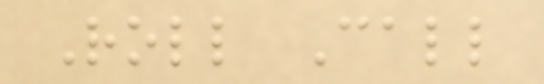Roll Call
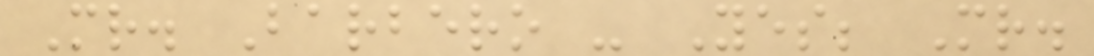Mr. Barbero - Yes; Mr.
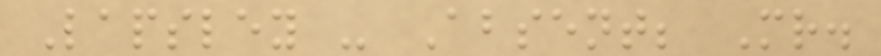Lapsley - Absent; Mr.
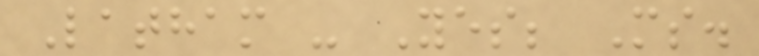Latham - Yes; Ms.
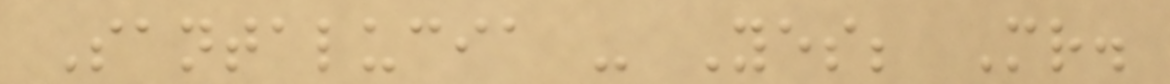Santalucia - Yes; Mr.
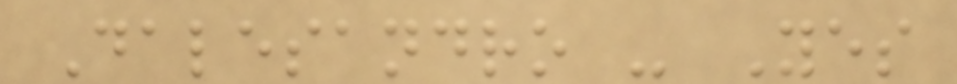Dalesandro - Yes
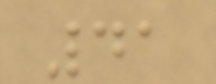41
